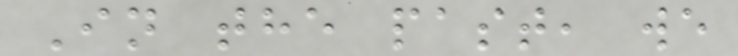In the past, we
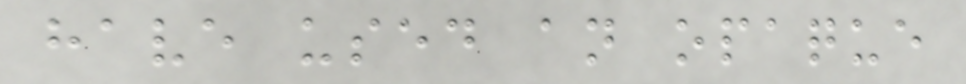have used an opaque
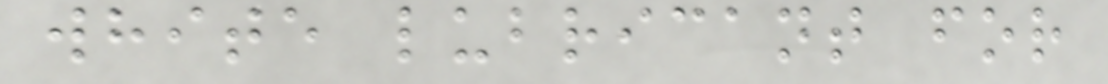white lubricant for
